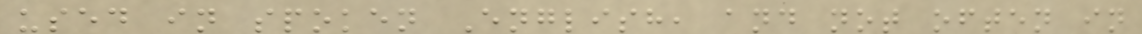used in spoken English, and not often in
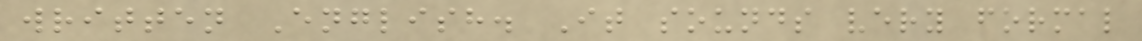written English. It sounds very formal
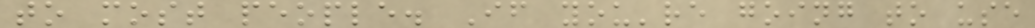to most people. If you're going to use
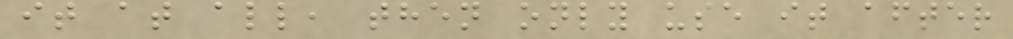it at all, then only use it after
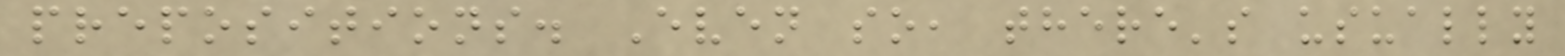prepositions. Even so, there's usually
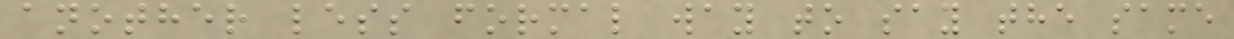another less formal way to say the same
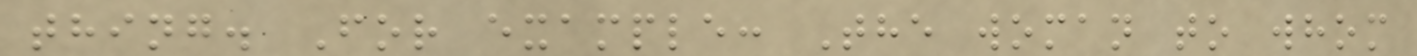thing. For example: The woman to whom
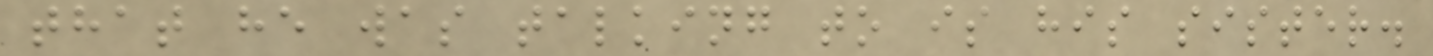that he was talking to is his sister.
